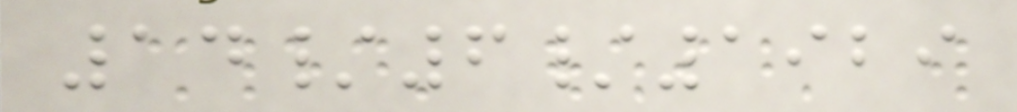14/6/1929
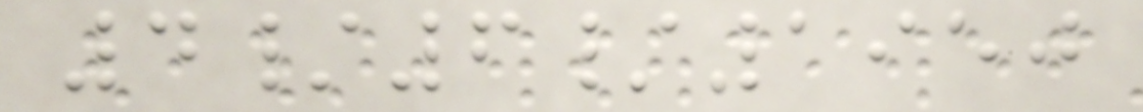4/6/1950
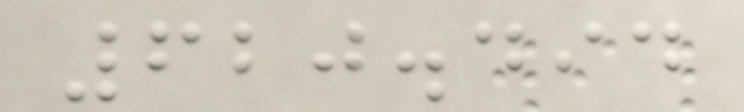620.494
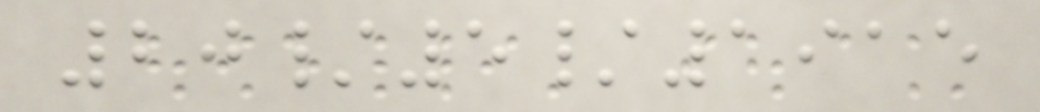20/5/1915
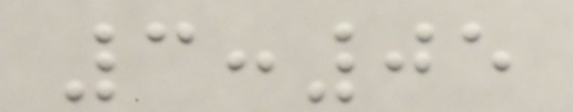3:05
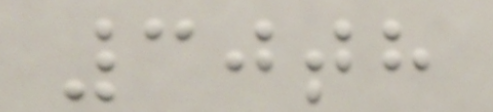30th
